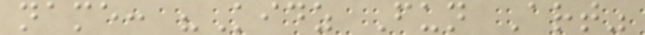name: "Kidz Fun Art"
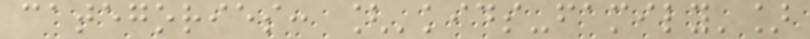categories: ['kids-family']
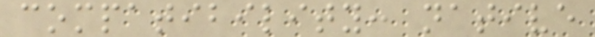compatibility: native
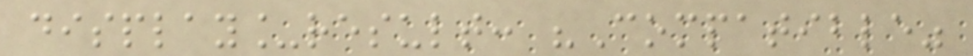display_result: "Compatible"
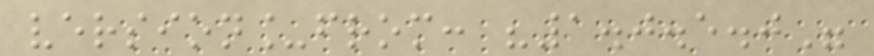version_from: "1.0.5.0"
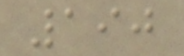190
